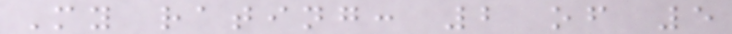My rating: 2 of 5
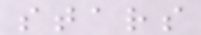stars
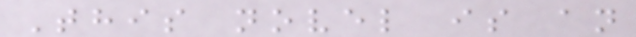This novel is an
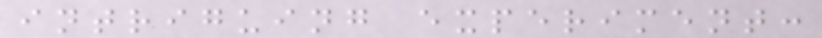intriguing experiment:
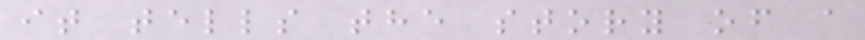it tells the story of a
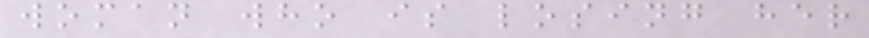woman who is losing her
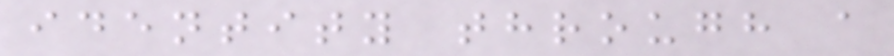identity through a
